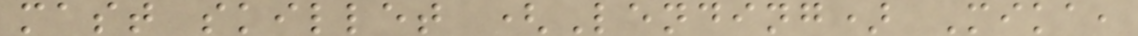mast skillet (Lending) Mika,
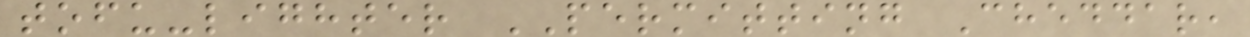tofu-lighter PERMITTING Cheddar,
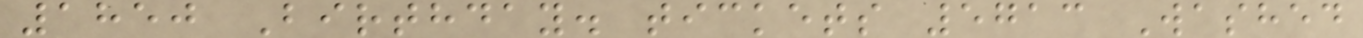1850 Birthday. tickets 5713 Washed
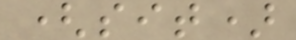(sit)
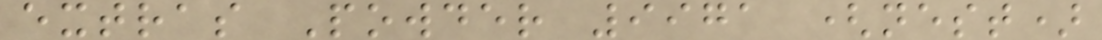extras Powder 9971 (nest)
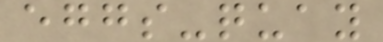eggs-quay
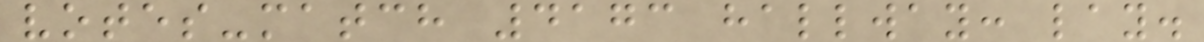votes-match 4173 hallway: lay.
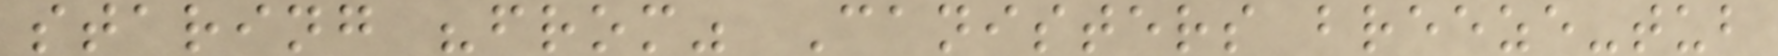staring "from" Canisters breeze-tub
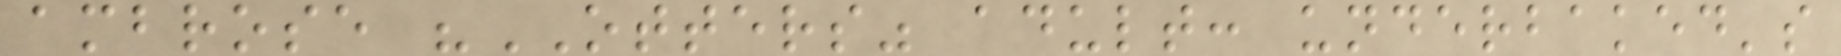ambrose "OTTERS" adult: underbaked's
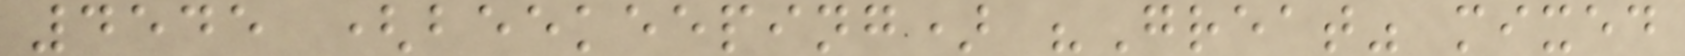4545 (beekeeping) "Great" mixed
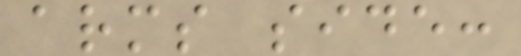arms side:
